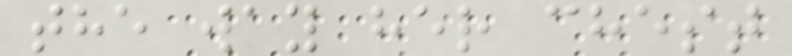the way her chest
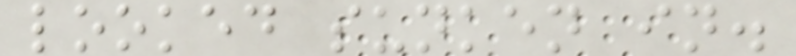looked sunken in.
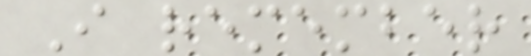I remember
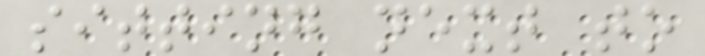sitting next to
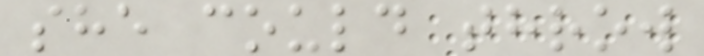she could throw
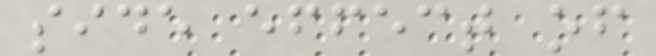side effect of
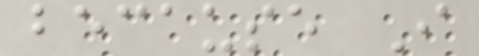because I
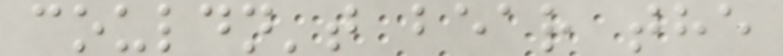couldn't bear the
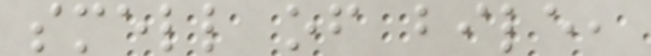smell of bile,
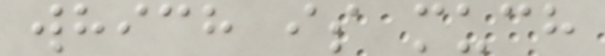which is much
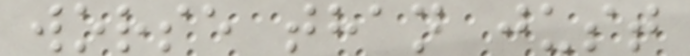worse than just
